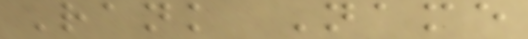Rank Name
